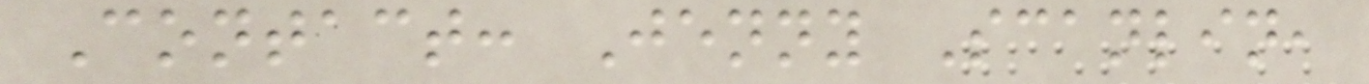Contact: Jenny Scanlin,
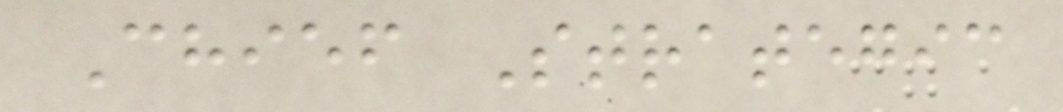Chief Strategic
